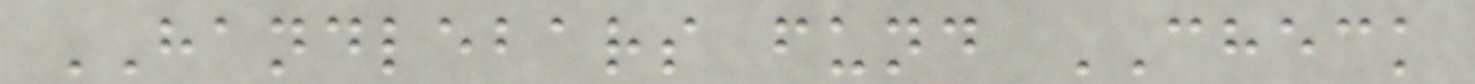HANDLEBARS fund CHECK
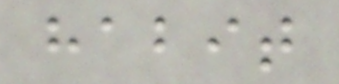habit
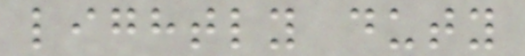lightly duty
